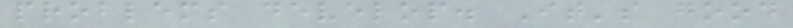problems develop. It's good
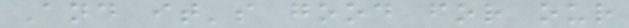And it's good for our
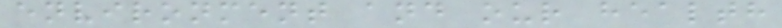environment and our health
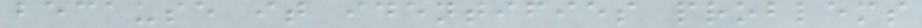because it identifies problems
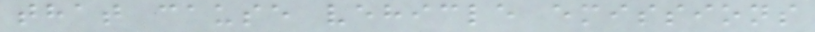that cause vehicle emissions
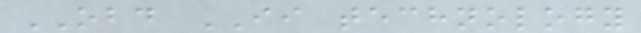OBD II technology
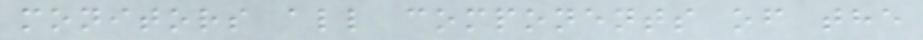monitors all components of the
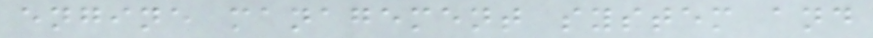engine management system and
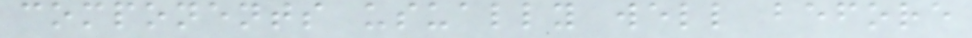components usually well before
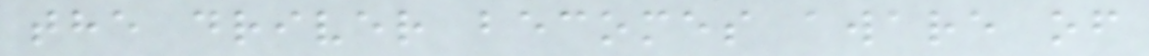the driver becomes aware of
